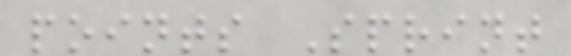points Sprint
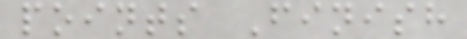points Finish
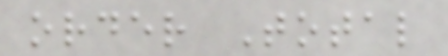order Total
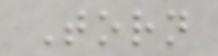Torn
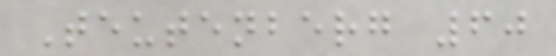Teutenberg 60
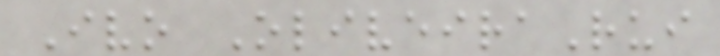Ivo OliveiraRui
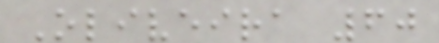Oliveira 60
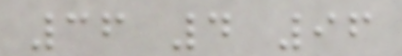36 4 96
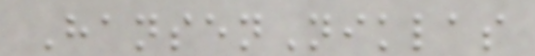HansenNiklas
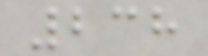238
